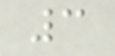3
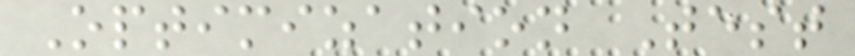Optimization Test
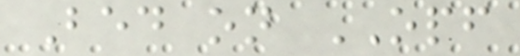Bed on OPF
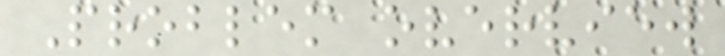Problem overview
